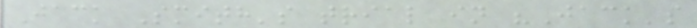Jack Smith's trial in "Jack's
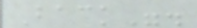Back".
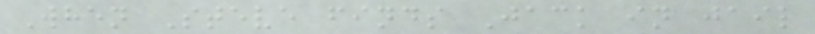When Steve finds Jack in jail
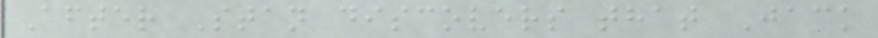After Stan discovers that Jack
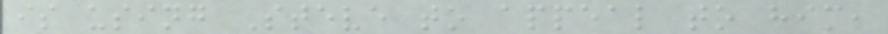is using Steve to appeal to him,
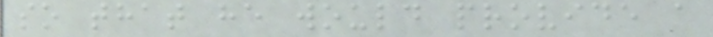so that he would provide a
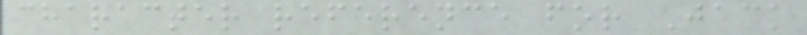character reference for Jack
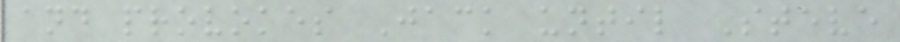and provokes Jack until Steve
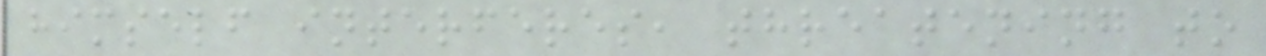himself interferes, threatening to
